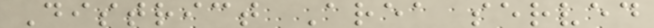District Area served
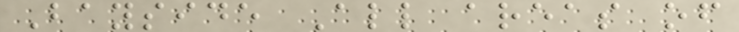Bayside All areas of
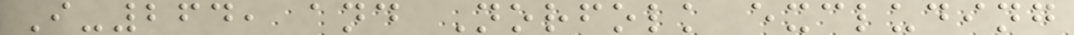I-264, and Norfolk excluding
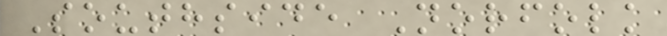Southside Norfolk
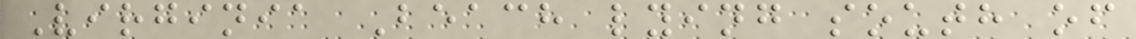Virginia Beach lying south of
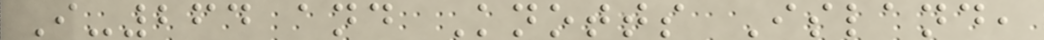I-264 and Knotts Island,
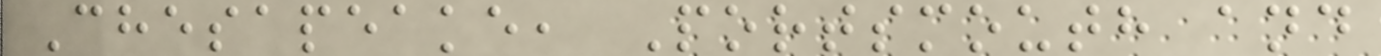Chesapeake, Portsmouth and
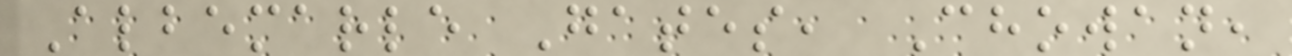Albemarle Gates, Chowan,
